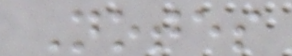Notes
